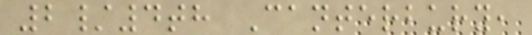2/4th Canterbury,
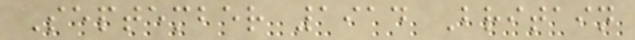September 1914 Britain
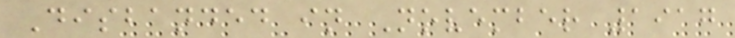Disbanded in November 1917
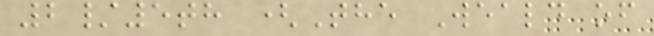2/5th (The Weald of
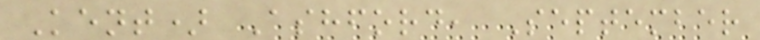Kent) Ashford, September
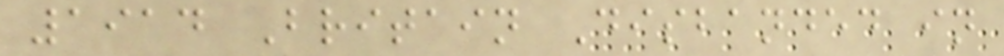1914 Britain Disbanded in
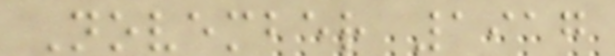November 1917
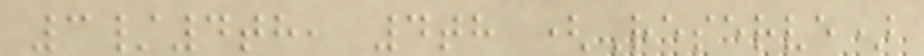3/4th, 4th (Reserve)
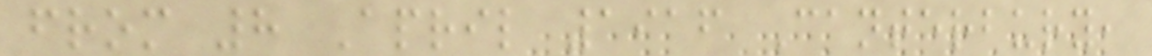from 8 April 1916 Canterbury,
